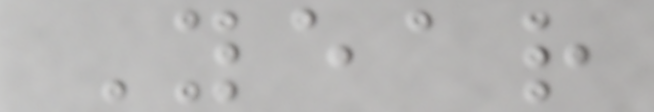Year
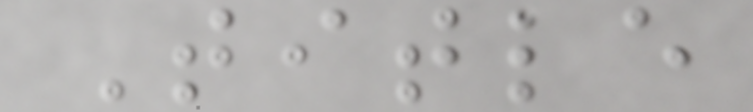Title
